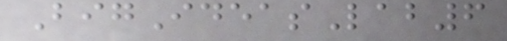BigIdeasLab6
